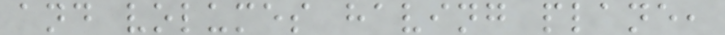and volumes having plane,
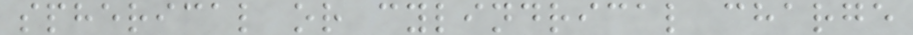spherical or cylindrical charge
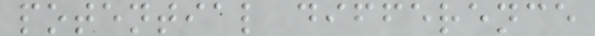potential difference
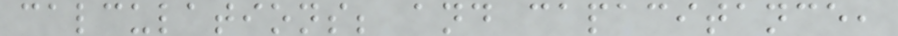calculations; and capacitance,
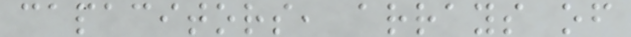capacitors, arrays of
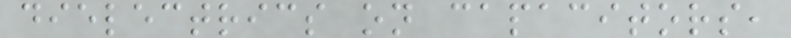dielectrics on capacitors,
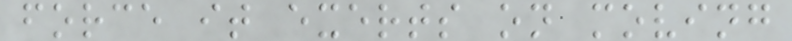force it exerts on moving
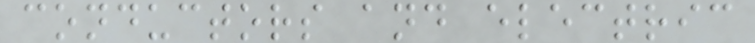conductors and electric
